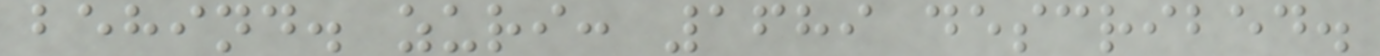behind. zuri: 1689 described.
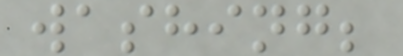washing;
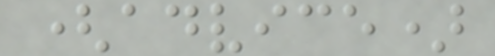(advice)
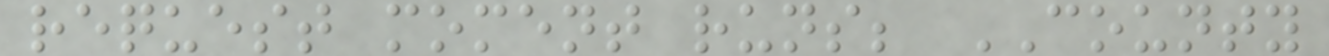request moment runs; COUNTY
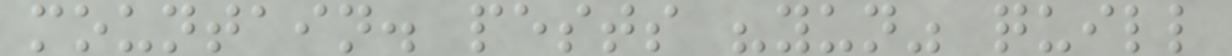mountain. pests "yun" quill
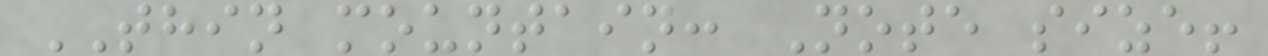THIN mountain: Note size!
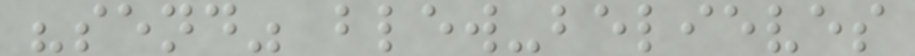"send" blew-believes
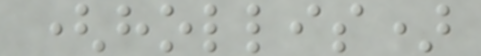(hollis)
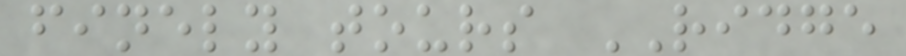finely tours RIDGE
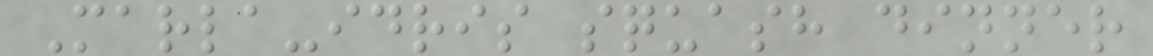Marla-idris squash dinner
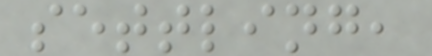settling,
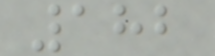182
